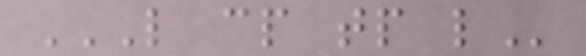L CP TP L
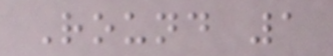Round 1
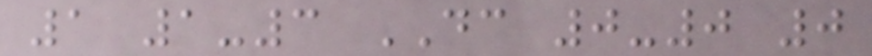1 1-3 DC 0-0 0
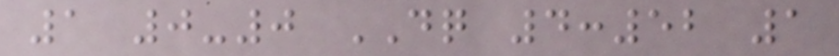1 0-0 DQ 4:52 1
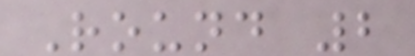Round 2
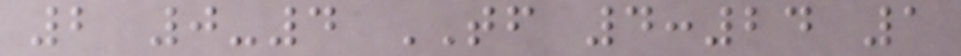2 0-4 TF 4:24 1
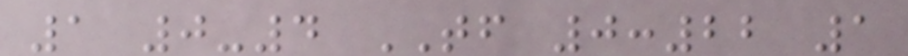1 0-4 TF 0:22 1
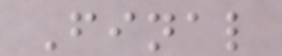Final
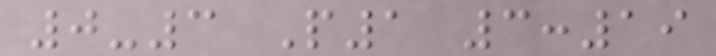0-3 P1 3:19
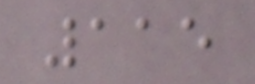115
